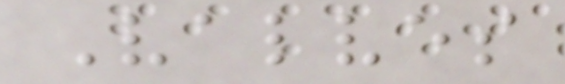Valves
